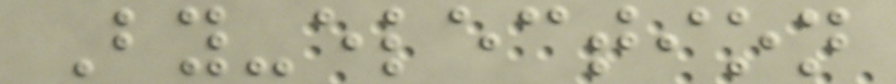By-election
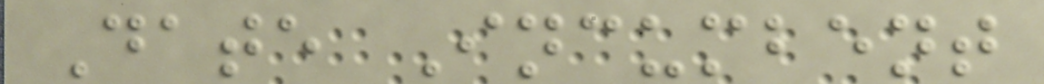Date Incumbent
